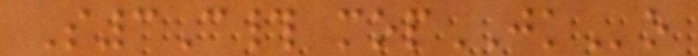S3C# mopJKo
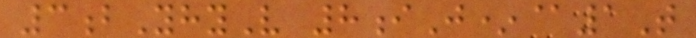3bYhyV 8iJ*@1T
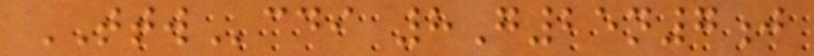TTWcdi 8G25n7j
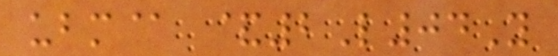ubm@ &2L04Y
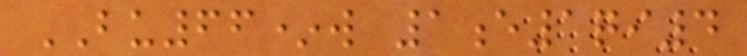BU66*w 1e1qi4
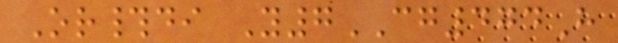Or#di Y7CG474H
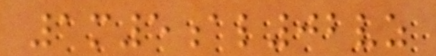1m5al02vz
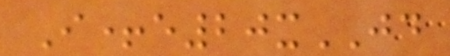I+e20xJD
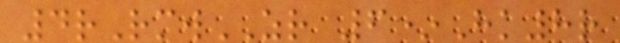4rRmwZR 6*Hk8r
